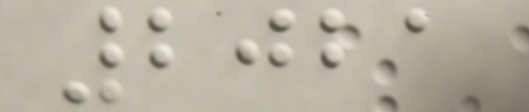2021
